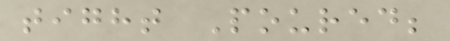tight Poured;
